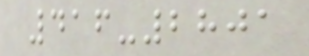416-2801
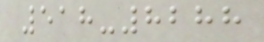518-8288
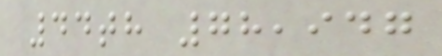44th 78,947
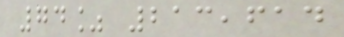74% 213,614
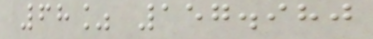68% 157.980
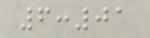6:01
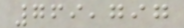769,797
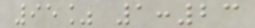95% 1:23
